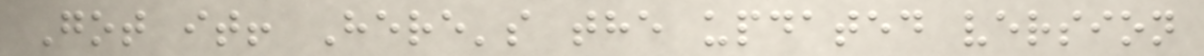Got it! Here's the updated version
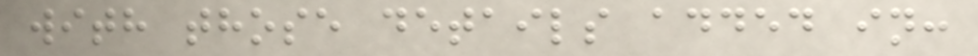with those details added in:
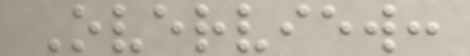Overview:
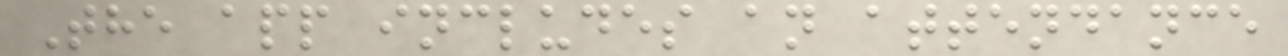The app includes an attendance
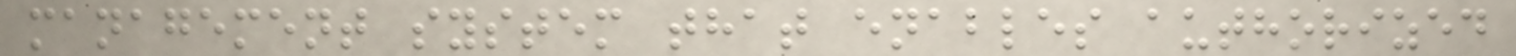management system that enables authorized
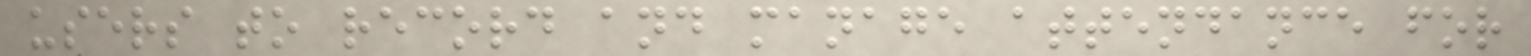users to record and manage attendance for
